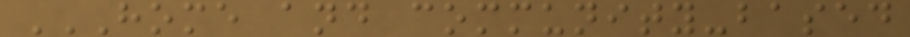HOME AND COMMUNITY-BASED
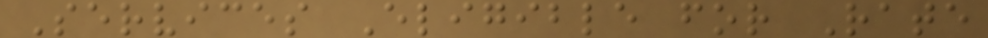Services Eligible for Rate
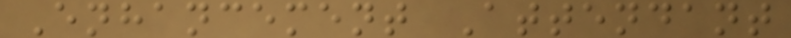Enhancement Attendant
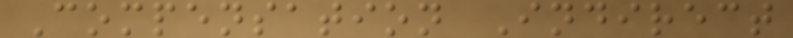Compensation Indirect
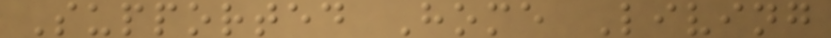Supported Home Living
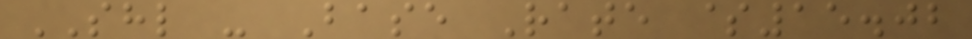SHL - Base Rate $15.02
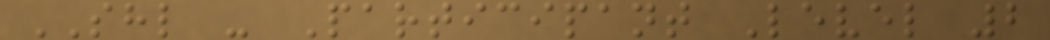SHL - Participant Level 2
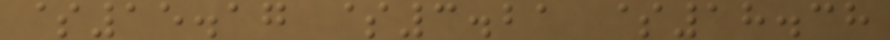$15.17 $3.21 $18.38
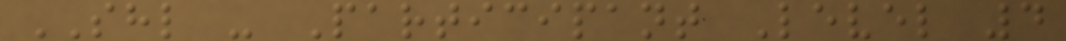SHL - Participant Level 4
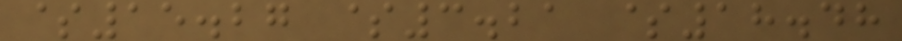$15.27 $3.21 $18.48
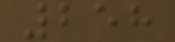258
